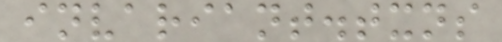invariant.txns
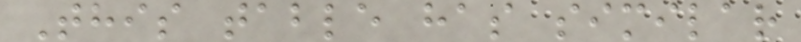This table has similar
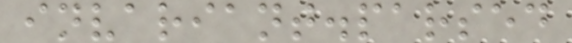invariant.parsed
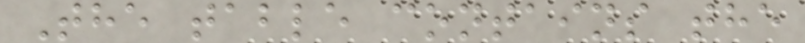The table contains the
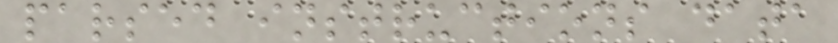parsed instructions data
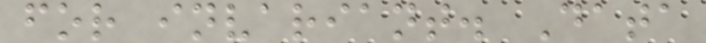for invariant. Data
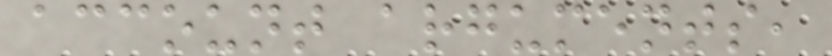account arguments,
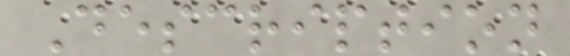Description
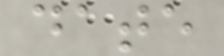date
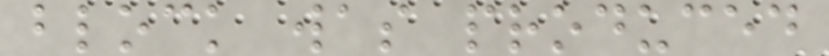block was produced
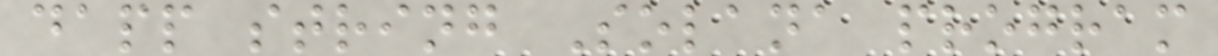dapp string Solana program
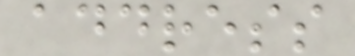address
